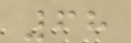68
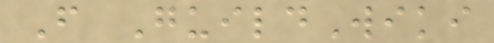From GuildWiki
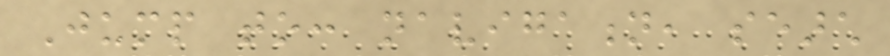Jump to: navigation, search
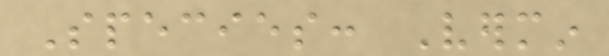Species: Vermin
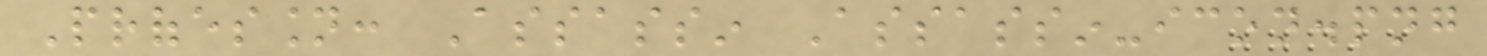Profession: Assassin Assassin-icon.png
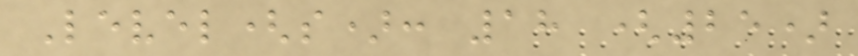Level(s): 18 (25)
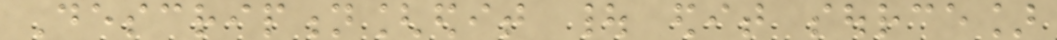Description[edit | edit source]
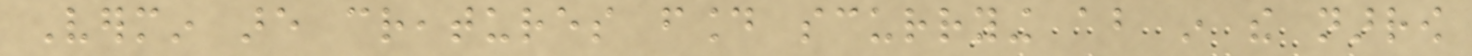Vermin are creatures found scurrying about in the narrow
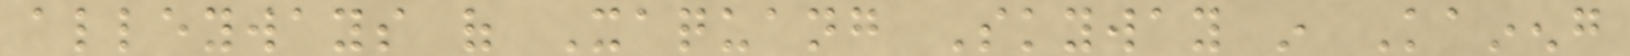alleyways of Xaquang Skyway in Kaineng
